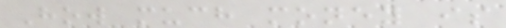How much money is
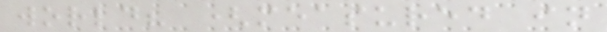world? (measured in
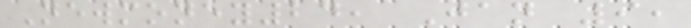Newmoney24, Jan 9,
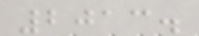2013.
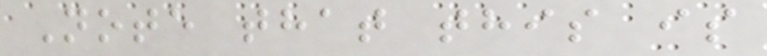Note that this is
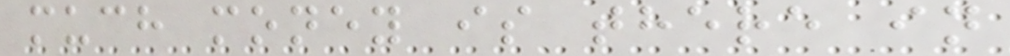much money is there in
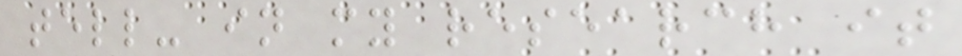tell- in my research it
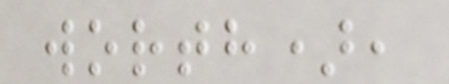worth),
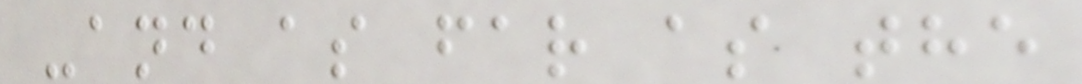-and as far as the
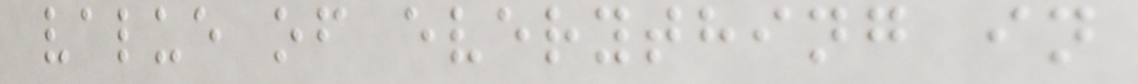value of everything in
